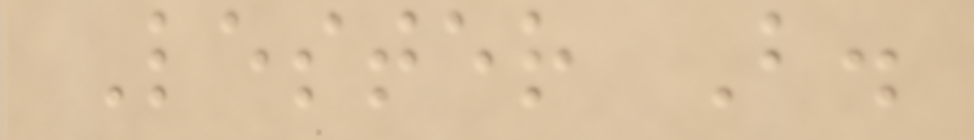Lester B.
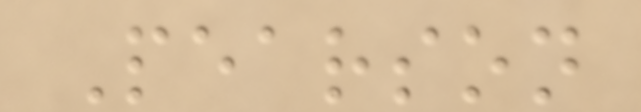Pearson
